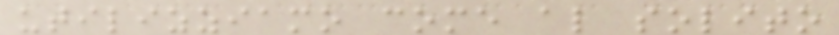utilizziamo come al solito
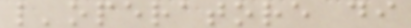l'operatore di
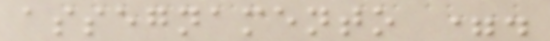assegnamento =.
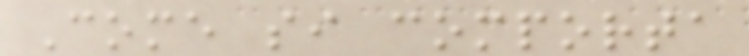Come si comporta
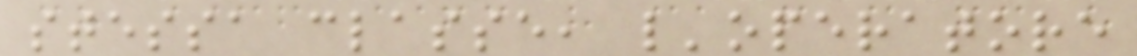stessa classe, l'operatore
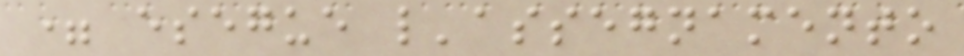= esegue l'assegnamento
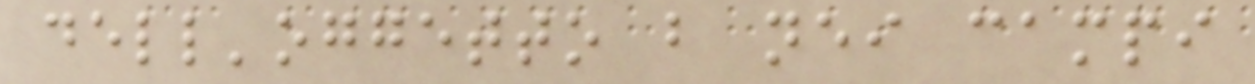dell'oggetto b nei campi
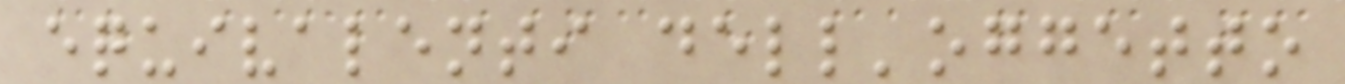equivalenti dell'oggetto
